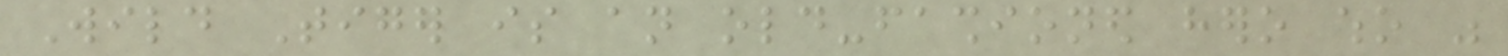Wild Tiger is an old-fashioned hero who was
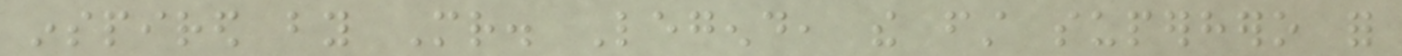inspired by Mr. Legend, the first superhero for
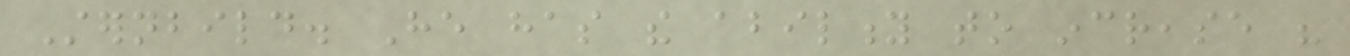Sternbild. He has the ability to increase his
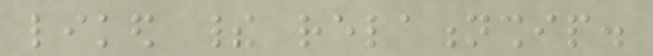liked their relationship.
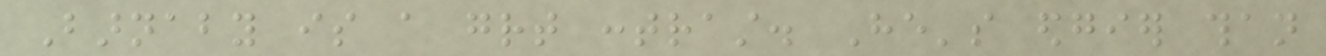Barnaby is a great contrast. He's edgier than
